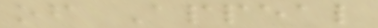of Appeal
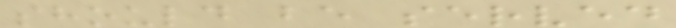should be served
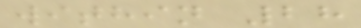within 28
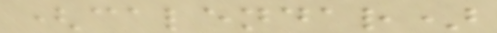(calendar)
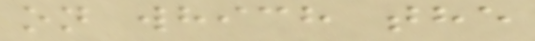on which the
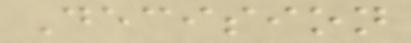Decision
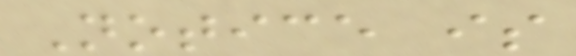Notice is
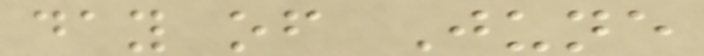day of June
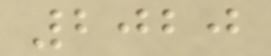2020
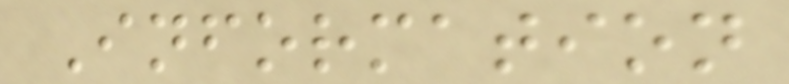Information
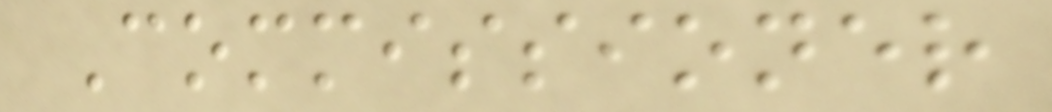Commissioner
